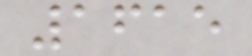1615
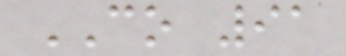CO 91
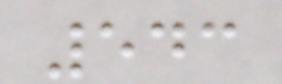543
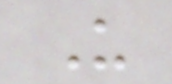U
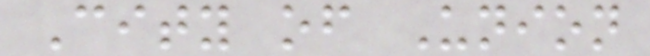City of Union
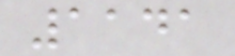1141
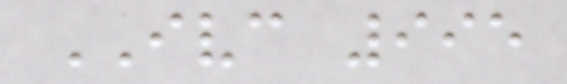IVC 995
